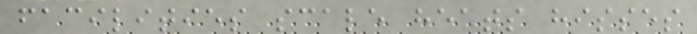facilities scale heats hisses
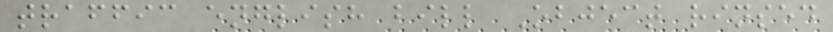traffic english bill Object rinsed
